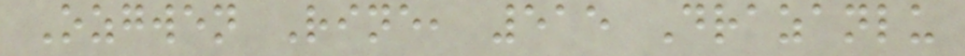Ozgwen Rine, 515 Drazanlu
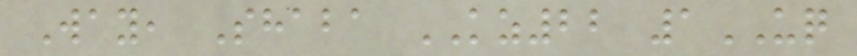Way, Shaba KZ22 1UQ
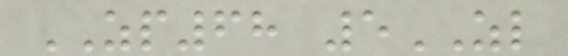ZP68 5ZL
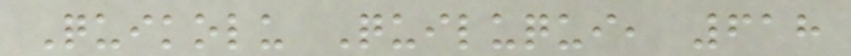Quikolu Quiluqui, 618
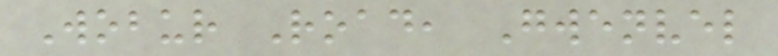Wobur Road, Gwenvel
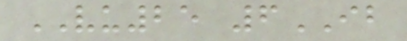VU25 6IB
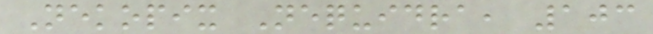Nekopix Nequidra, 103
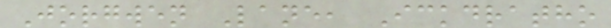Jorgwen Lane, Ickdratho
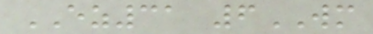EZ31 6WM
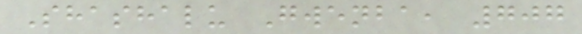Shashalu Gwenba, 707
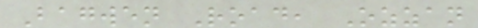Bagwen Road, Ozzan
